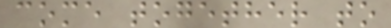come together to
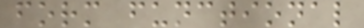form functional
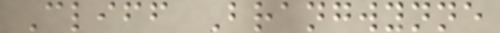Cliff Brangwynne
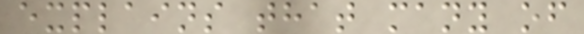explains that many of
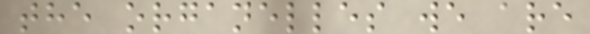the organelles we are
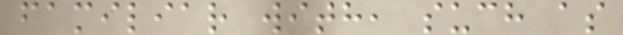familiar with, such as
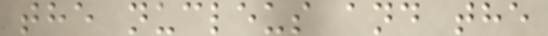the nucleus and the
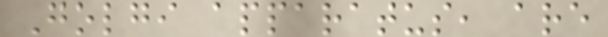Golgi apparatus, are
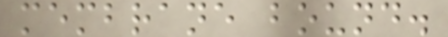membrane bound.
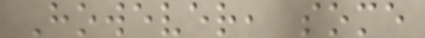However, some
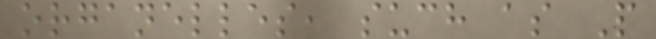organelles, such as P
